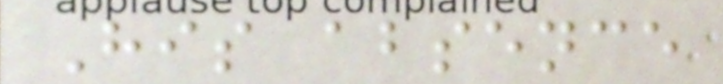His absence
